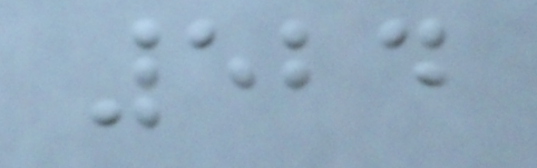524
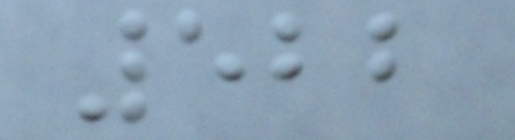522
